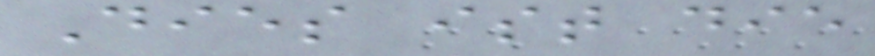Dies ist die
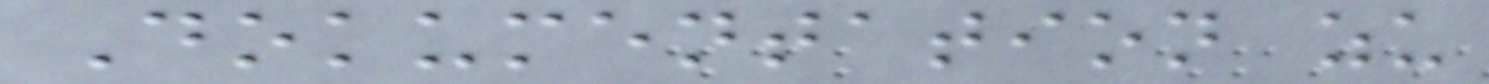Dokumentation zu
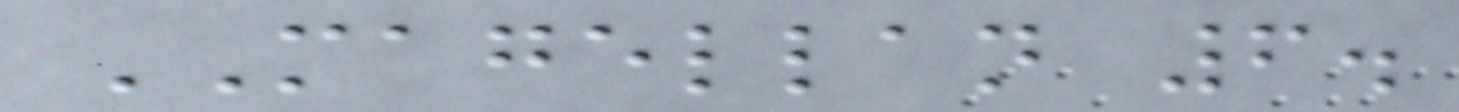MAGELLAN 6.
